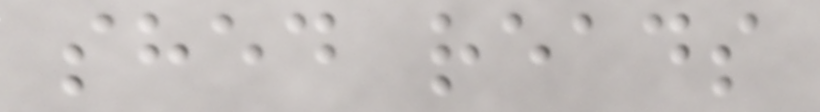shed reads
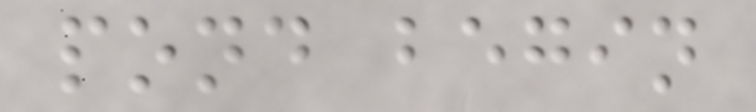pond begin
